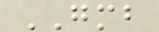GMB
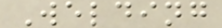Welding
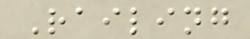Railing
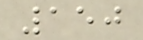150
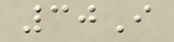30I
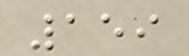159
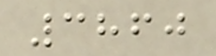3860
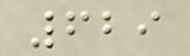629
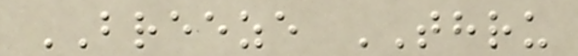BREEZE THRU
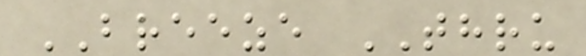BREEZE THRU
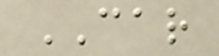CAR
